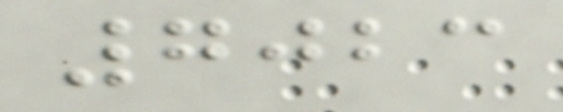7023
